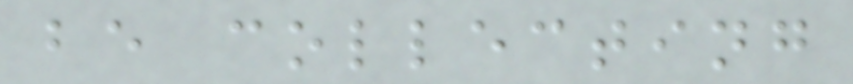be collecting
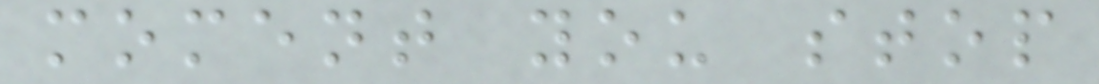moment you stop
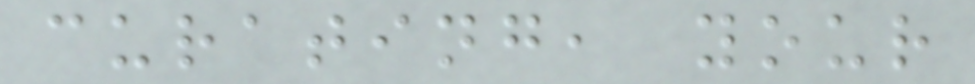curating, your
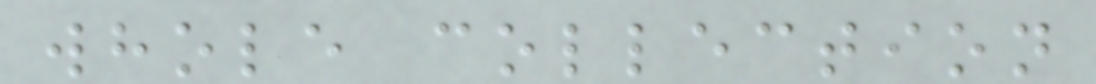whole collection
